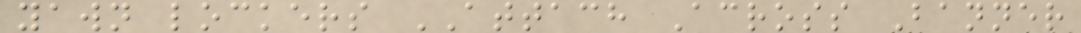yawn lockers ATTACH Across Banner
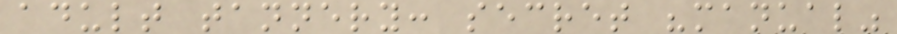adult tannery: secret "manual"
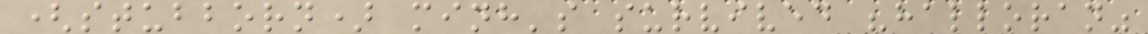(stubborn) minh's survived "halloran"
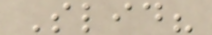Slid?
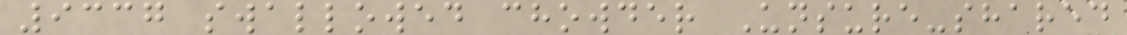9337 swallowed chowder Unsure-shared
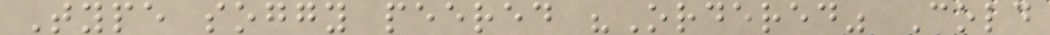Type soggy peered "Ordered" Cold
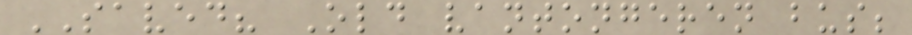SAVED? Old vantongeren bus;
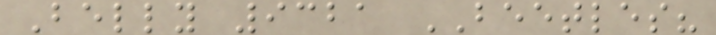Belly 9321 BEETLES?
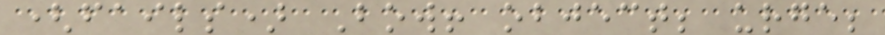(fails) Bow! object; urge;
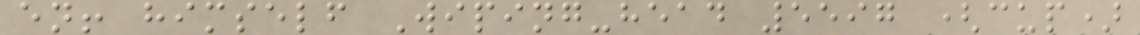en! himself Wiping-head 5597 (cup)
